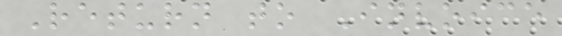Return to Invoice
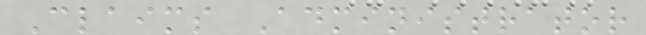Claims Administrator
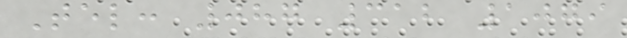Tel: 087 312 1079
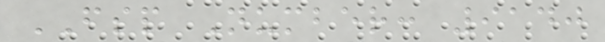FSP Number: 9140
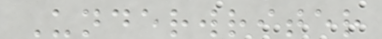Underwriter
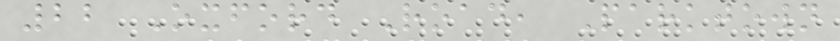22 Oxford Road, Parktown
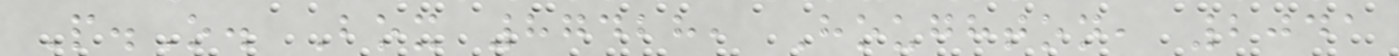P.O. Box 87428, Houghton, 2041
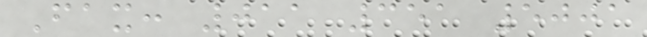Fax: 011 351 5001
